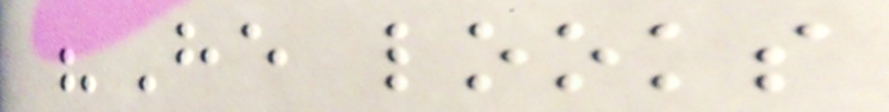"He looks
